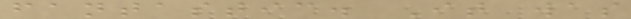fantastic. It was
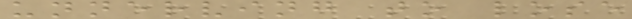unnerving to lose
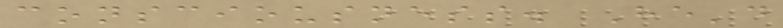consciousness. He'd
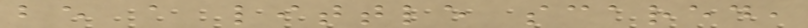be a little scared,
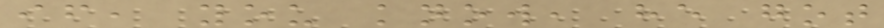if, you know, he got
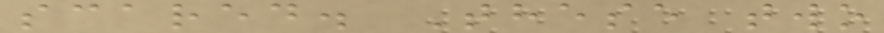scared. These two
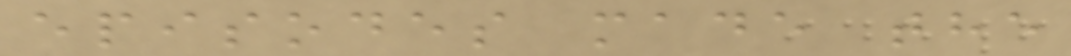episodes made the
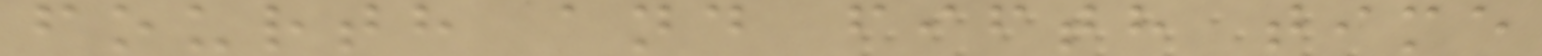fourth and fifth time
